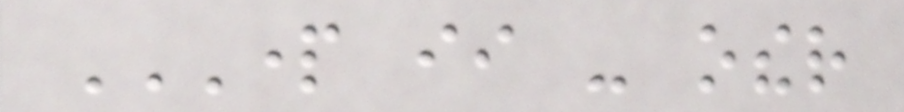PART II - OTHER
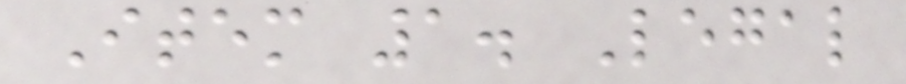Item 1. Legal
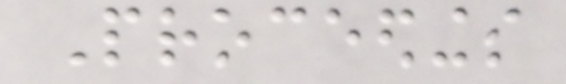Proceedings
